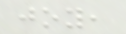joy,
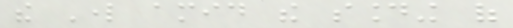the Lord amid the sounding of
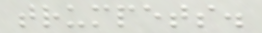trumpets.
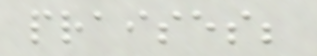praises;
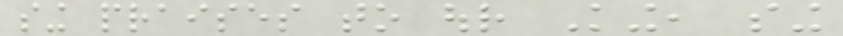sing praises to our King, sing
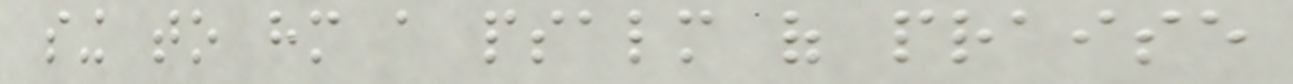sing to him a psalm of praise
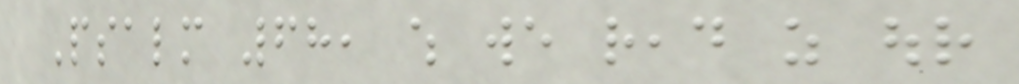Psalm 68, which we read as our
